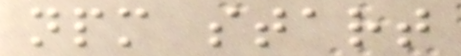npm start
